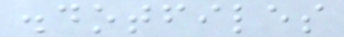.dotfiles
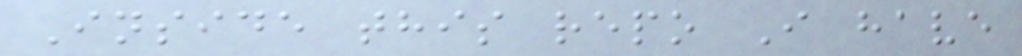Inside this repo I have
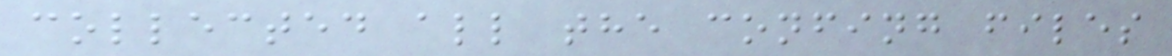collected all the confing files
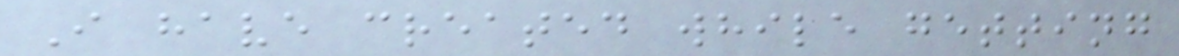I have created while getting
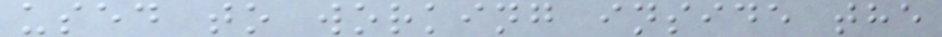used to working inside the
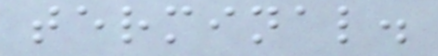terminal.
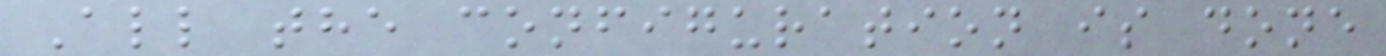All the configuration is done
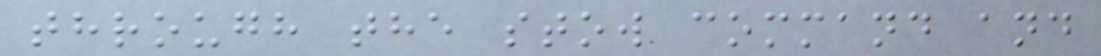through the stow command and
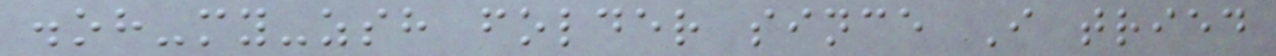.oh-my-zsh folder since I tried
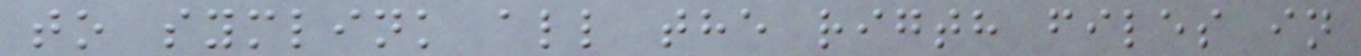to symlink all the rigth files in
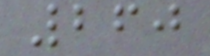260
